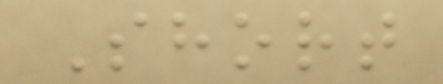Short
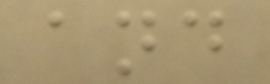and
